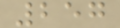257
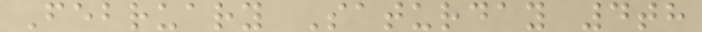February Saturday 4th
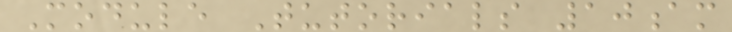Module Tutorials 10am
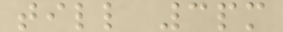till 3pm
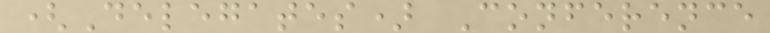(Delegates) Conference
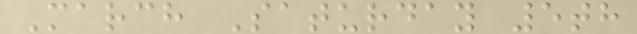March Saturday 5th
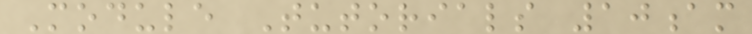Module Tutorials 10am
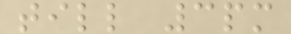till 3pm
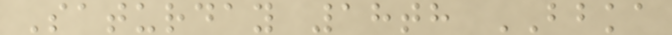Saturday 18th BBKA
